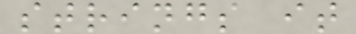strings it
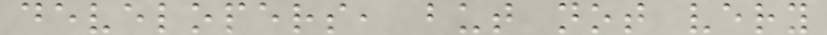developers, but not very
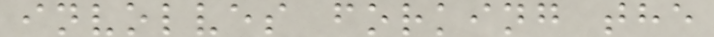involves forking the
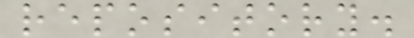repository.
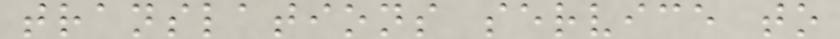translations service to
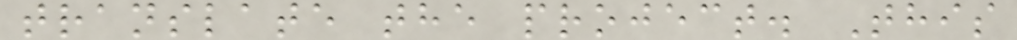translate the project. This
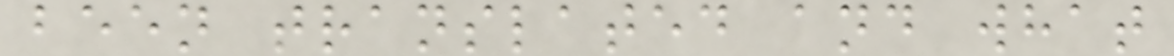been translated and what
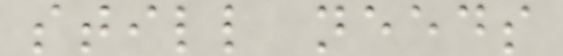still needs
